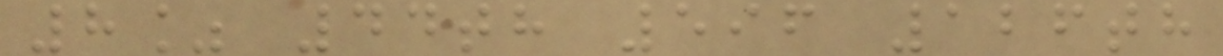8% 44th 596 126th
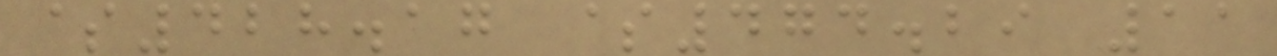$428.17 $474.29 11
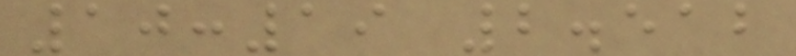10:19 2.512
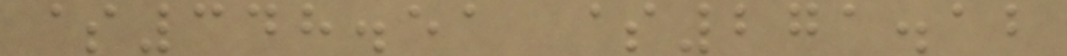$348.51 $271.12
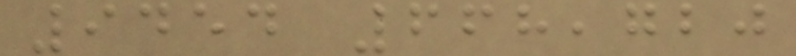9454 668,720
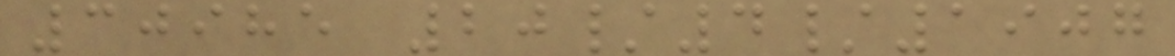30985 20/4/1907
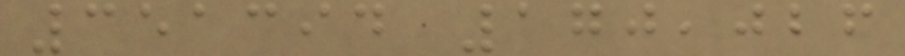351394 170,026
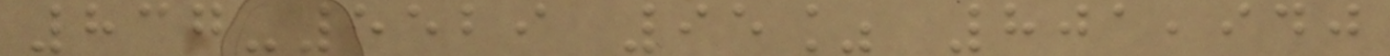837-5529 95% 801,940
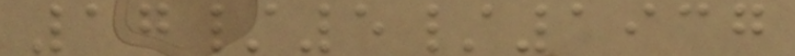17/5/1937
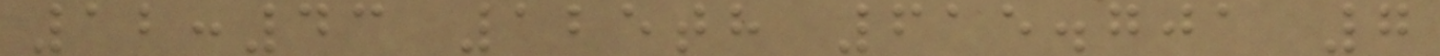12:43 125th 615.701 7
